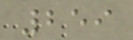259
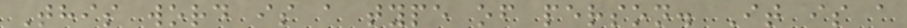This word is a type of person. It is a
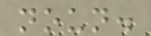noun.
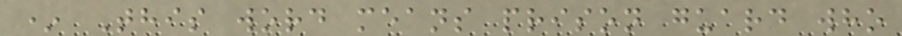* This word means prison guard who
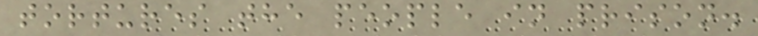tortures the people in prison.
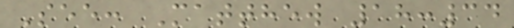See: Matthew 18:34
